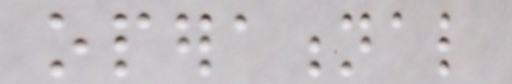operational
